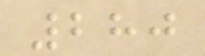280
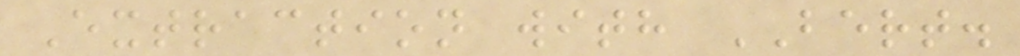Extraction with BERT.
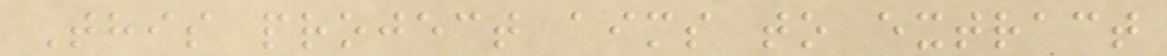This project aims to extract
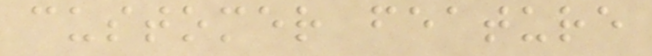customer feature
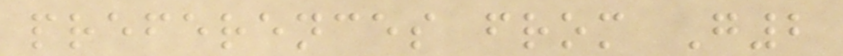preferences from G2
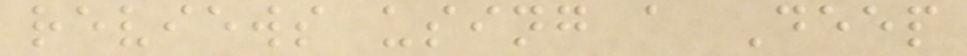reviews using a Deep
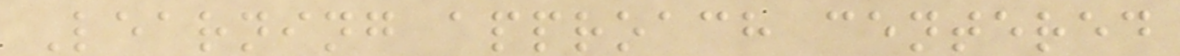Learning approach centered
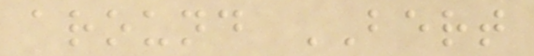around BERT
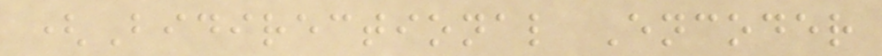(Bidirectional Encoder
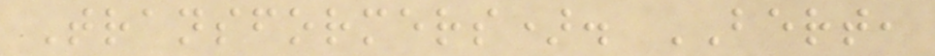Transformers). BERT,
